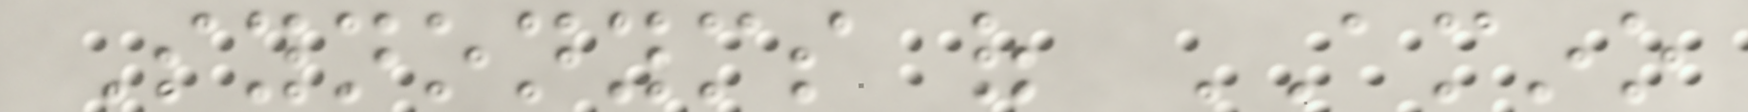Synonyms of AMINO
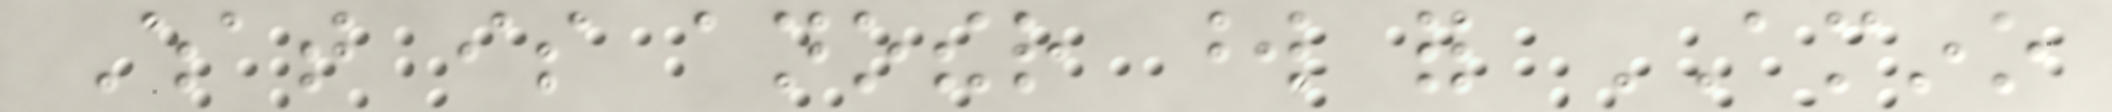What is another word for AMINO
